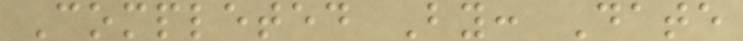Completed By: Date
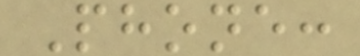Phone:
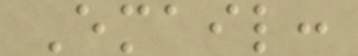Email:
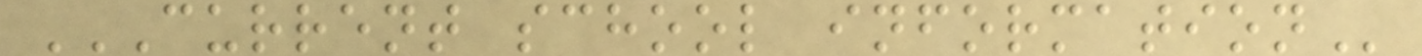CURRENT SCHOOL INFORMATION
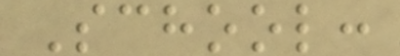School:
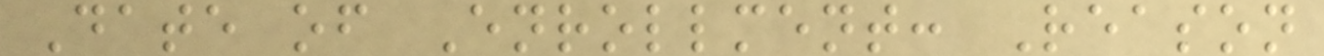Date of Enrollment: Reason
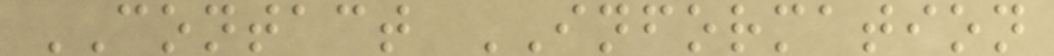CONTACT INFORMATION
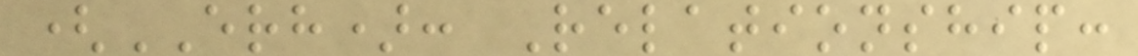(ERH): Relationship:
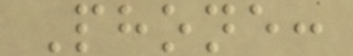Phone:
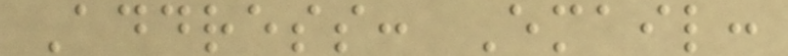Address: Email:
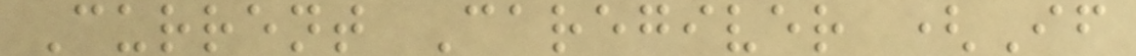Current Caregiver (If
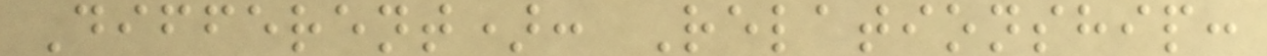Different): Relationship:
